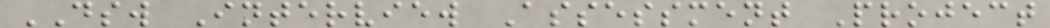DSW Interview Assessment Project
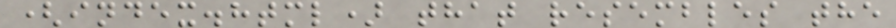(index.html) that resembles the
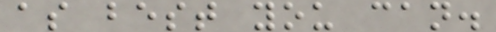as best you can.
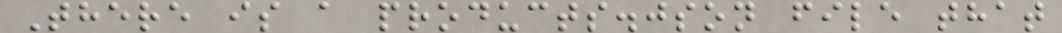There is a products.json file that
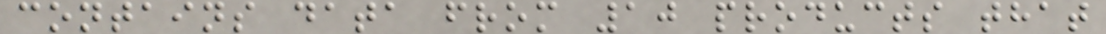contains data from 10 products that
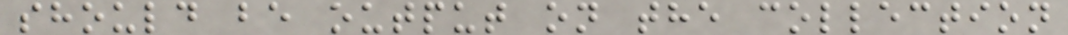should be output on the collection
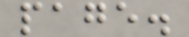page.
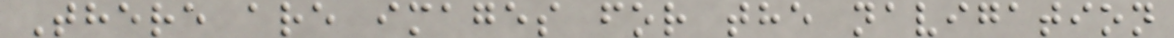There are images for the navigation
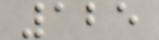125
